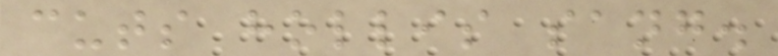cuts hollis sang.
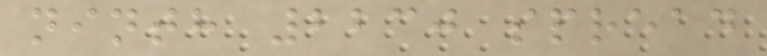ninth 2230 spread
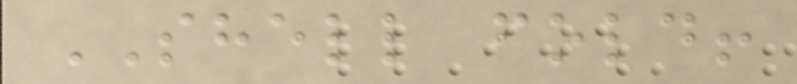SHELL fold!
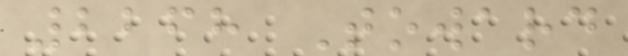2268 Toward
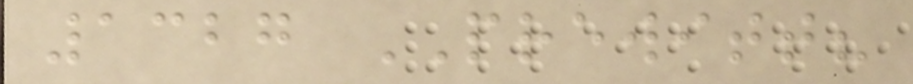1327 PREWITT?
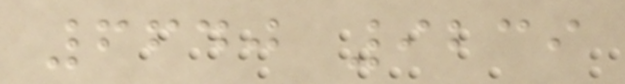6640 9239
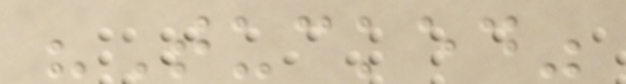"Tucked"
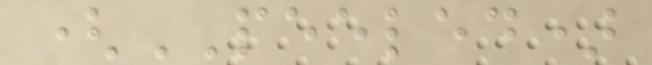(PEELED)
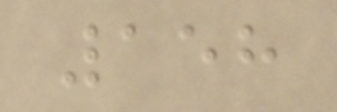158
